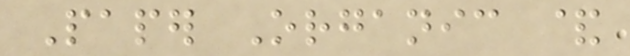Paper Organic &
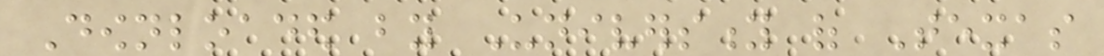Downloaded by University of Texas
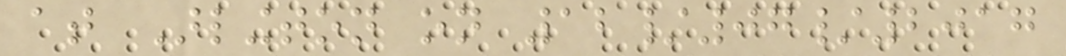at Arlington on 12/07/2017
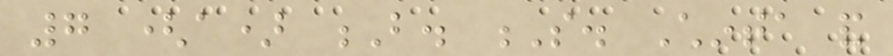7 (a) B. S. Chinta and
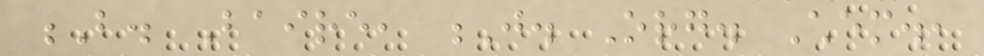B. Baire, J. Org. Chem.,
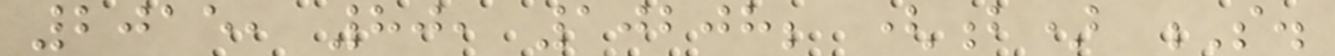2015, 80, 10208; (b) S.
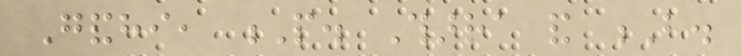Gandhi, P. Tharra and B.
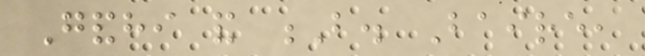Gandhi and B. Baire,
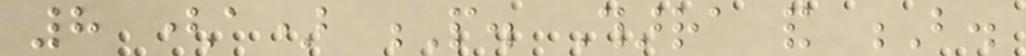8 (a) P. Tharra and B.
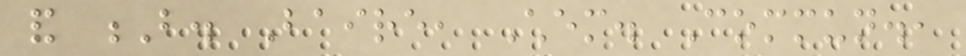and B. Baire, Chem. Commun.,
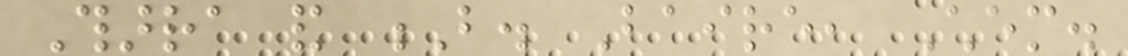Tharra and B. Baire, Chem.
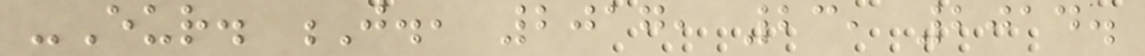-Eur. J., 2017, 23, 2014.
